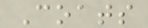Coats
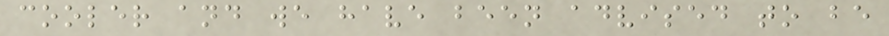cooler and we have been advised to be
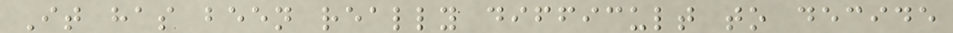It has been really difficult to decide
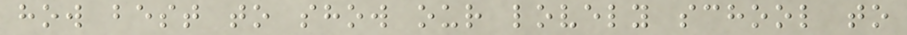how best to show our lovely school to
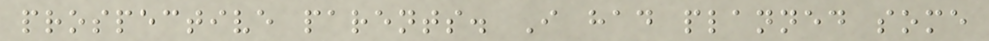prospective parents. I had planned some
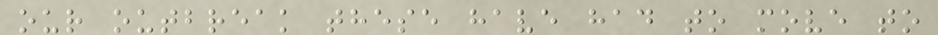our outbreak these have had to move to
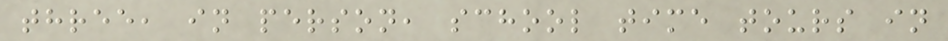three, in person, school time tours in
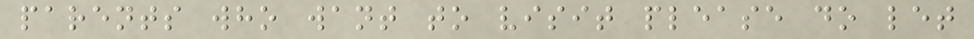parents who want to visit please do let
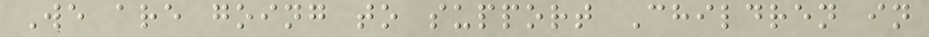We are going to support Children in
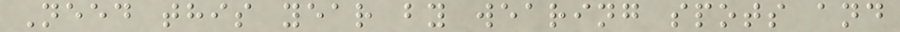Need this year by wearing spots and
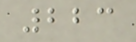223
